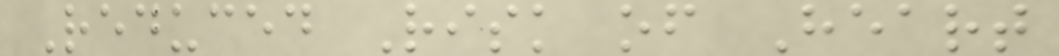Reduced Risk of Heart
